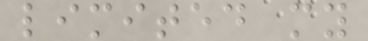limited my
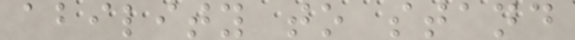ability to stand
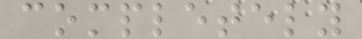completely
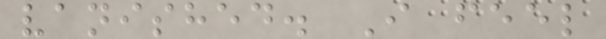vanished. I feel
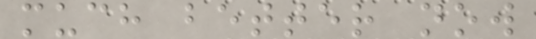much better now
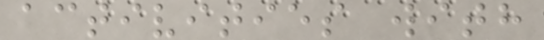activities with
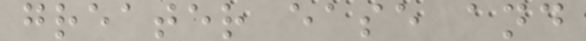greater ease and
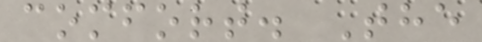comfort. The
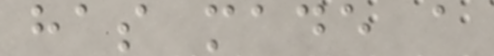has made a
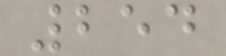254
